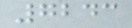7243
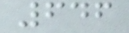646
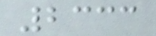2333
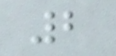2
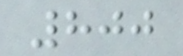800
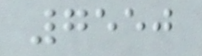7550
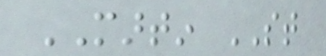MARTIN ST
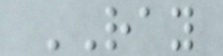RAY
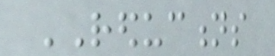REDUCTIONS
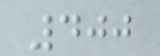400
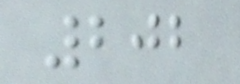202
